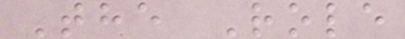The Role
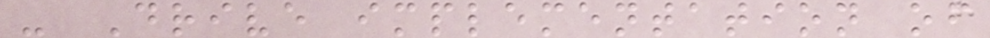- Drive implementation of
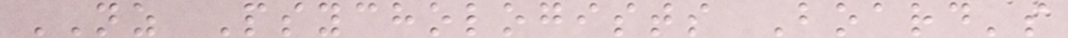NZ Psychologists Board's
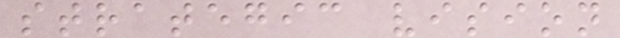strategic vision
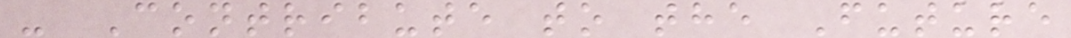- Contribute to the Future
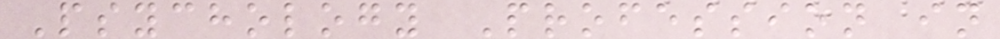Psychology Profession in
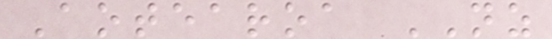Aotearoa NZ
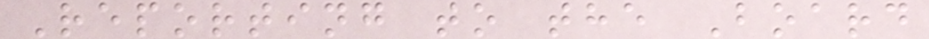Reporting to the Board
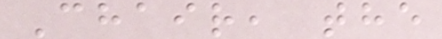Chair, the
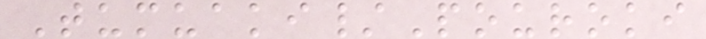Tumuaki/Pouroki
